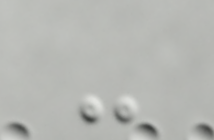-
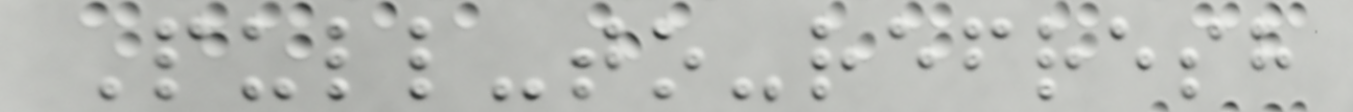Pull-to-refresh
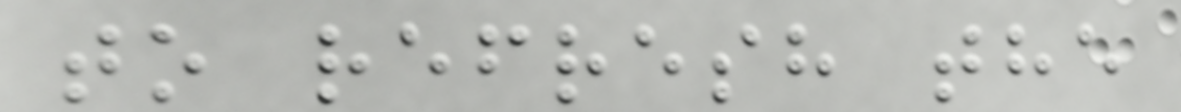to refresh the
